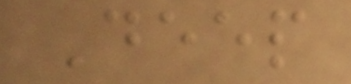Deep
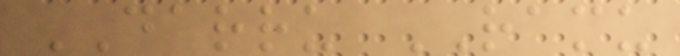DARRU RAMU
